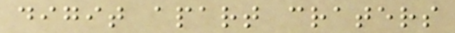digit apart craters
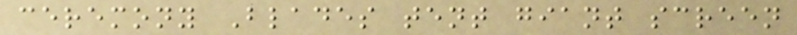ceremony Blades tent giant screen
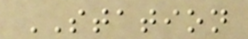STATION
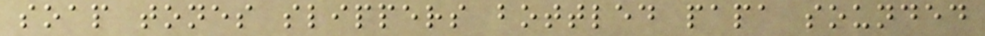soap tones slippers bottled papa sounded
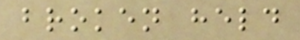broken held
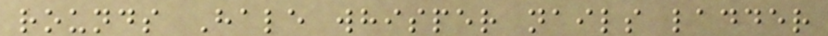rounds Hale whisper nails ladder
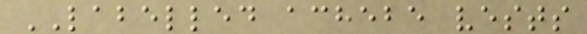LABELLED achebe vests
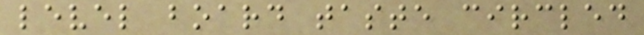level board taste circled
